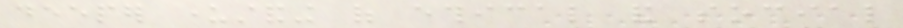deeper understanding of ethical and social
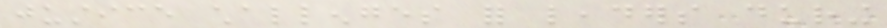justice challenges for leaders during
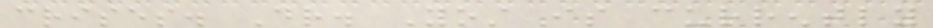crises. Dr. Yost is currently
